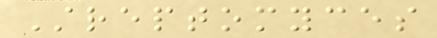Streptomyces
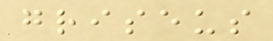griseus
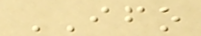IFO
